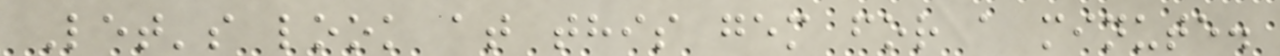Let's look at this gem for a minute.
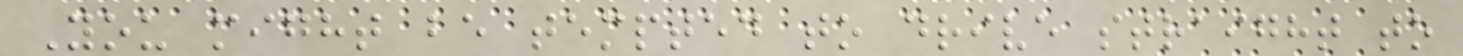You might be tempted to drive straight to
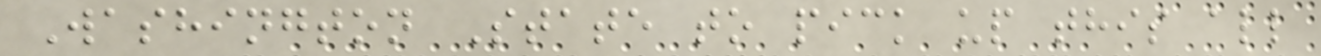Washington State to pick up this all
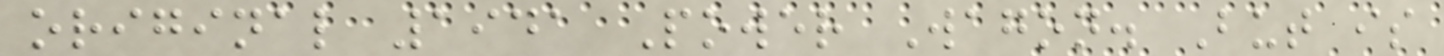original 1941 Power Wagon. But is
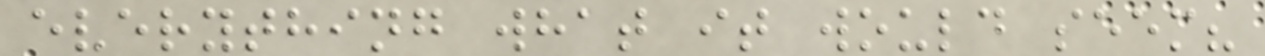everything what it would seem?
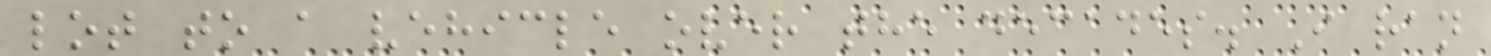lot to a vehicle over the decades. I ran
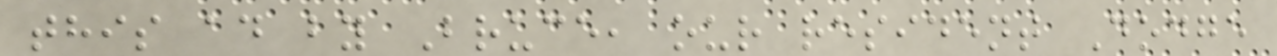this ad by Bruce, our resident Dodge
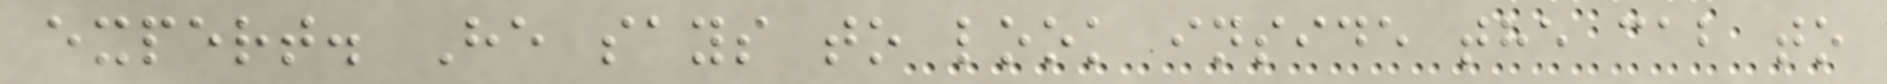expert. He says to look inside the cab to
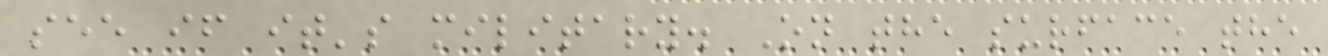see if it's military. On the surface the
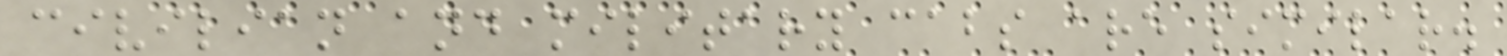civilian and military cabs are similar.
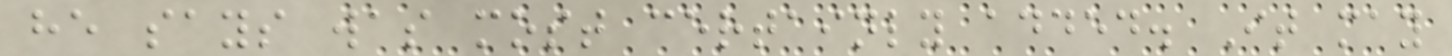he says was most certainly added. It may
